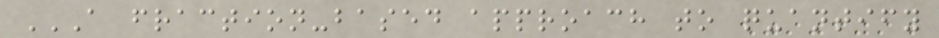A FRACTION-BASED APPROACH TO QUANTIFY
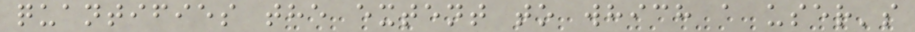quantifies the extent to which a user's
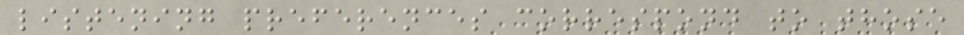listening preferences correspond to those
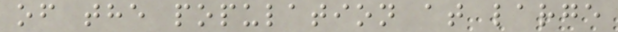of the population at large
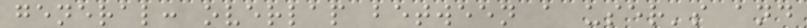general: overlap between a user's and
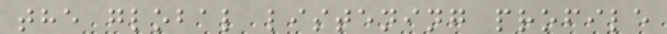the global listening profile
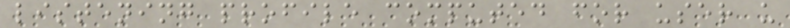listening profile computed for user u
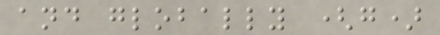and globally (g)
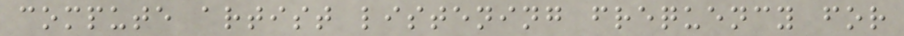compute artist listening frequency for
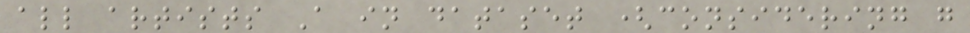all artists A in dataset (considering g
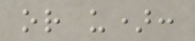or u):
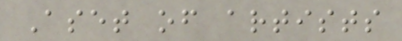Aset of artists
